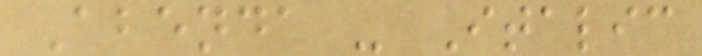Abenda - Italic
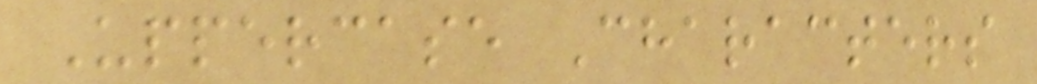Uppercase Characters
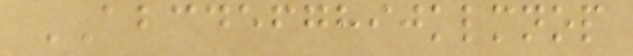ABCDEFGHIJKLMNOP
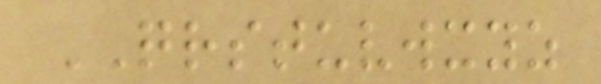QRSTUVWXYZ
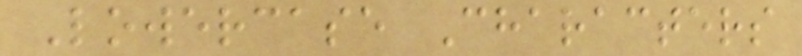Lowercase Characters
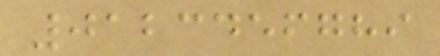0123456789
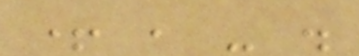+ , - .
